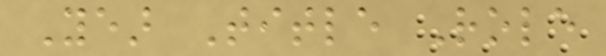Year Title Role
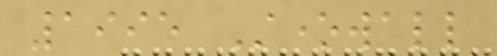1995 Stonewall
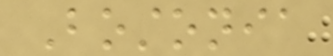Bostonia
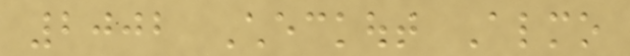2002 Checkout Almo
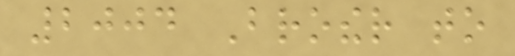2004 Brother to
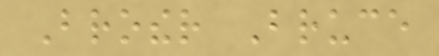Brother Bruce
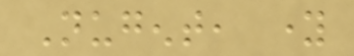Nugent, young
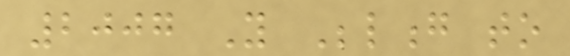2007 You Belong to
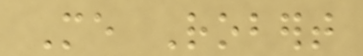Me Robert
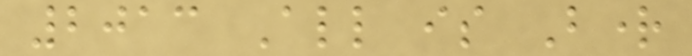2013 All is Bright
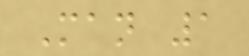Man 1
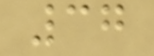37
